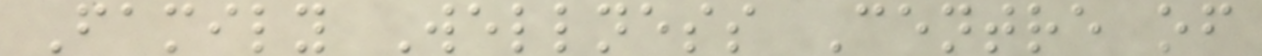Family Wellness Centre of
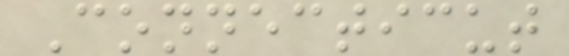Connecticut
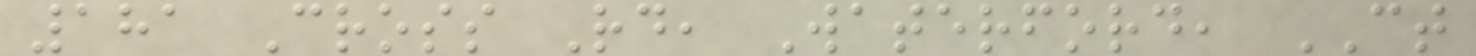181 Cross Rd, Waterford, CT
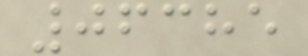06385
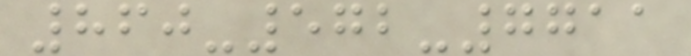860-572-7711
